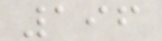196
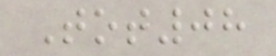Tot08
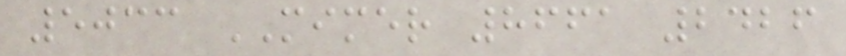5033 MIMER 8661 2426
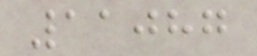11087
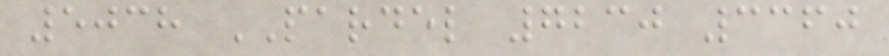5038 PARDEL 7230 3360
